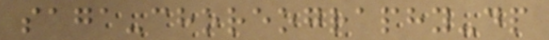saga-choreography-dp
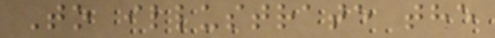To illustrate the
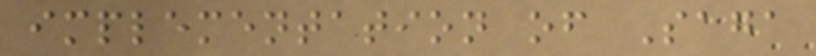implementation of Saga
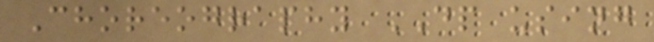Choreography DP using
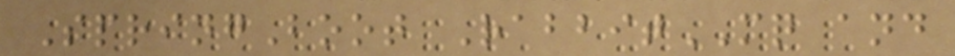SpringBoot RabbitMQ and
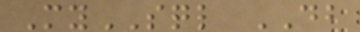MySQL DB
